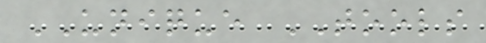UNIQUE TOOLS
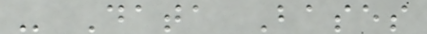- Data Bases
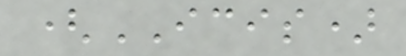(ICIS)
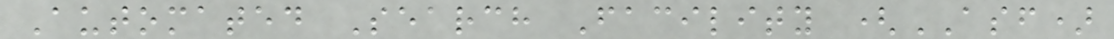Automated Search Facility (ASF)
